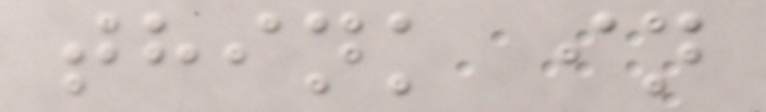think in
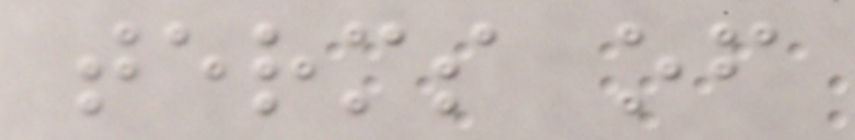terms of
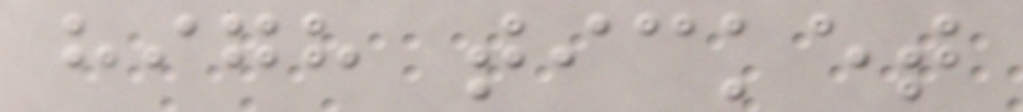high ticket
